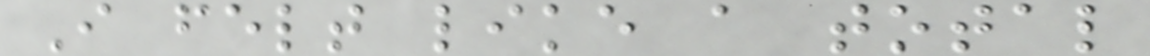I felt like a total
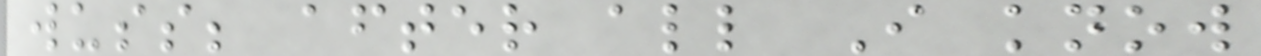wuss; after all I know
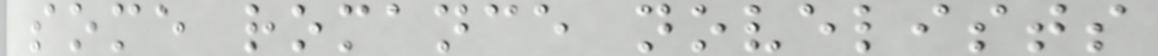some romance novelists
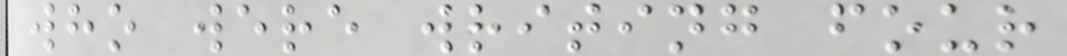who were writing four
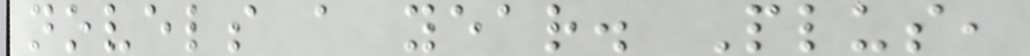novels a year. Plus,
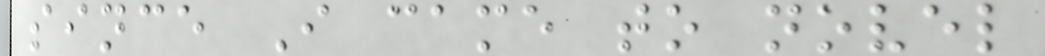since I came to novel
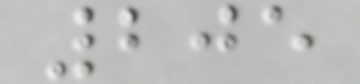205
